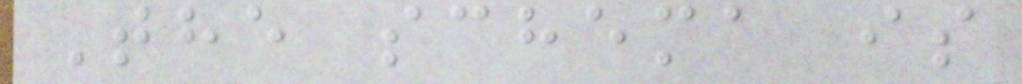The schema is
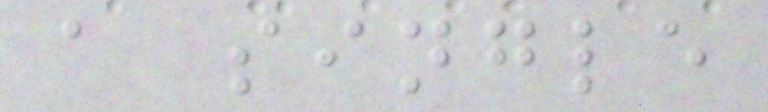a single
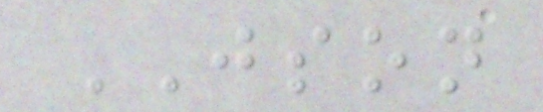JSON
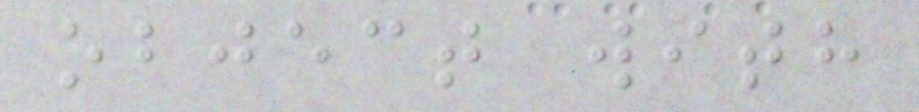object with
